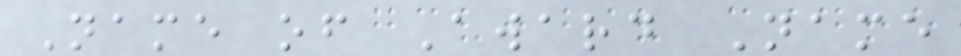Name of Award Name
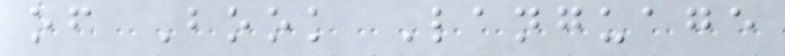of Book Language
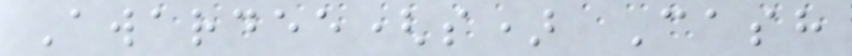Awardee(s) Cash
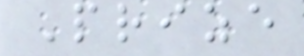Prize
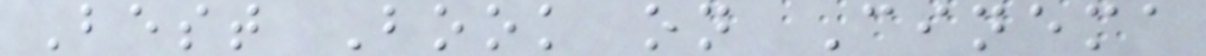Best Book on Cinema
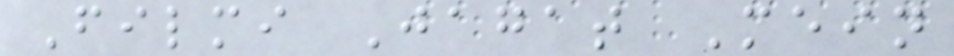Filmi Jagat Mein
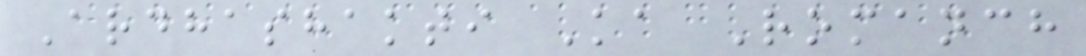Ardhashakti Ka Romanch
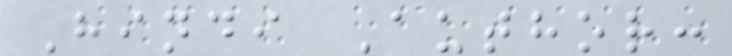Hindi Author:
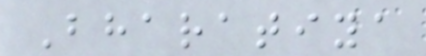Bharatiya
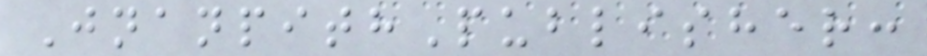JnanpithPublisher:
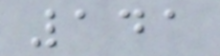141
